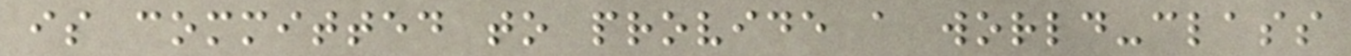is committed to provide a world-class
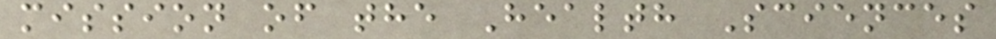mission of the Health Sciences
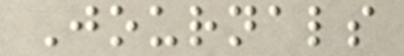Journals
